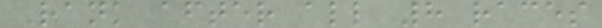Rank after all 8 races
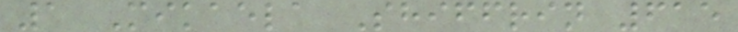1 Mikaela Shiffrin 615
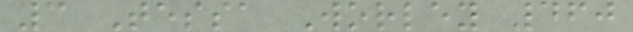3 Tessa Worley 460
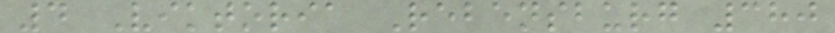4 Viktoria Rebensburg 380
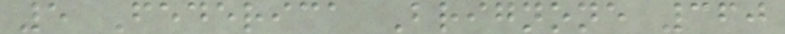5 Federica Brignone 360
